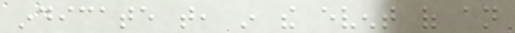indicate that, in the event of an
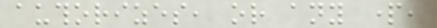authorizes, or any part,
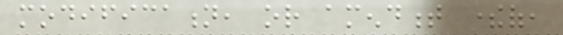modification, or amendment thereof,
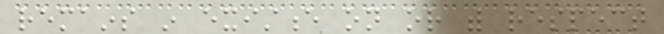remains in existence on or with respect
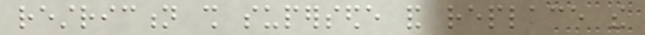restriction shall supersede and replace the
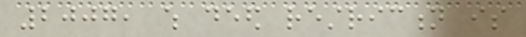2007, which deed restriction is
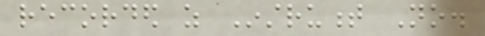recorded as Instrument No.
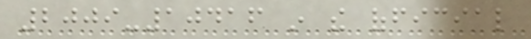2009-10416 in the official
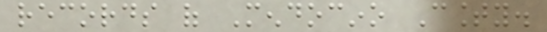records of Mendocino County.
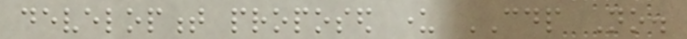development proposed under CDP No.
